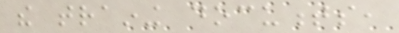the training documents,
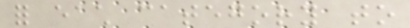for each category to
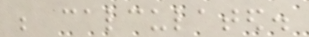be calculated.
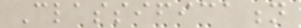Classification
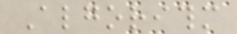Algorithm
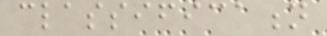classification
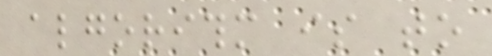algorithm is to
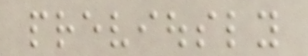previously
